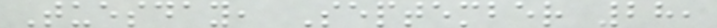Tuesday, September 28,
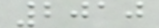2010
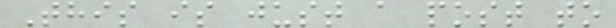This is just a post to
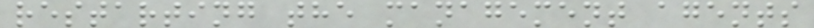restarting the management agents
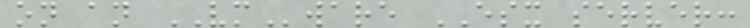on an VMware ESX server:
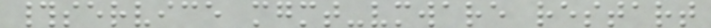#service mgmt-vmware restart
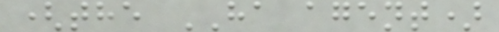(the HA agent)
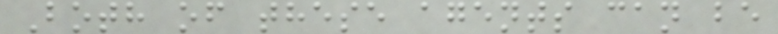Both of these agents can be
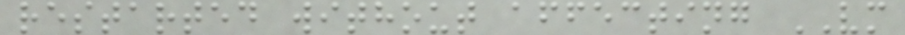restarted without affecting VM
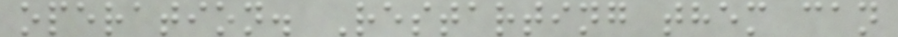operation. Restarting them can
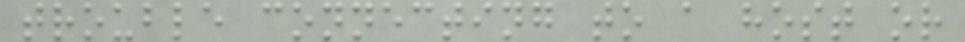trouble connecting to a host or
